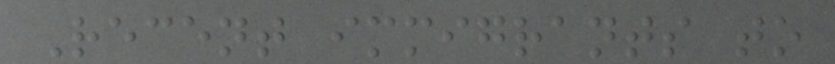Recent immigrants to
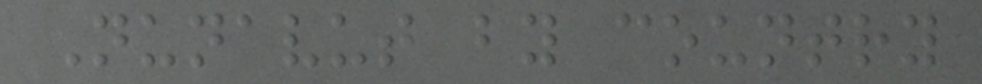Nunavut by country
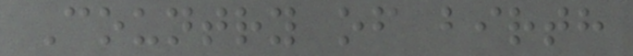Country of birth
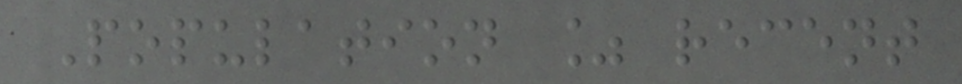Population % recent
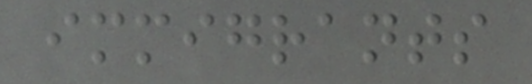immigrants
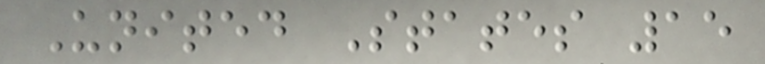United States 15
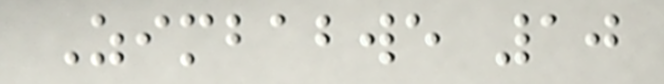Zimbabwe 10
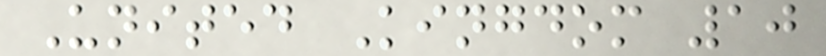United Kingdom 10
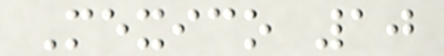Mexico 10
